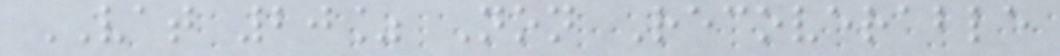VAT 20% Non Recoverable
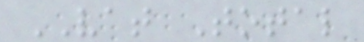VAT Total
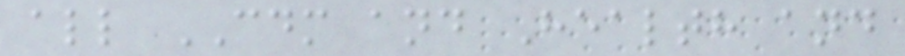all CDM and Health and
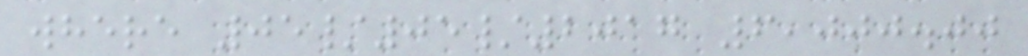where 05/05/2017 6,000.00
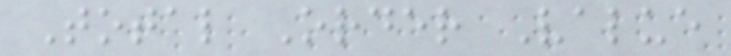Total Order Value
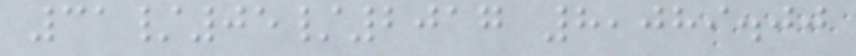31/05/2017 8,089.00
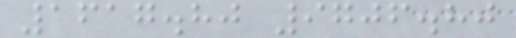1617.80 9706.80
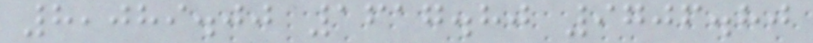8,089.00 1617.80 9706.80
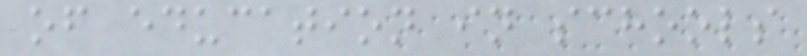of education in schools
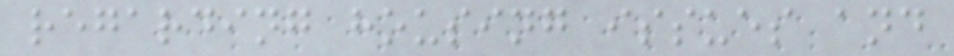regarding housing issues and
